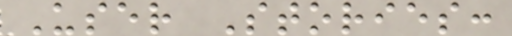User Stories:
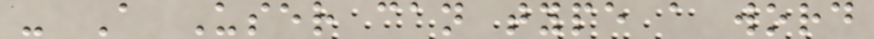- A User can type a word
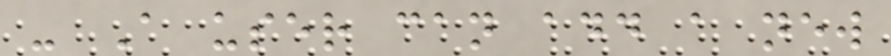- A user can add a new
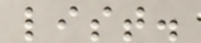list.
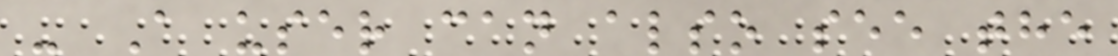- A user can also see the
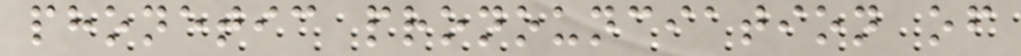phonetic pronounciation of
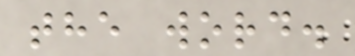the word.
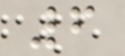6
